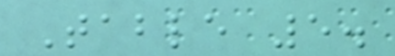Table 5.
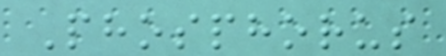Phosphorus
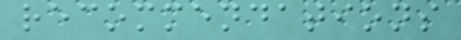recommendations
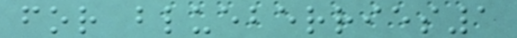for blueberries1
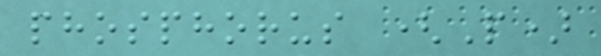phosphorus (P)
